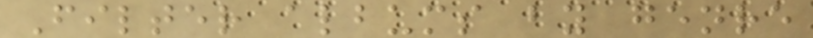Filter albums by genre
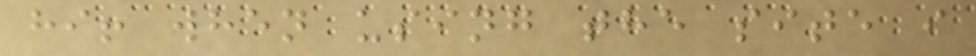hi! when using the site i
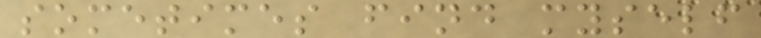sometimes find myself
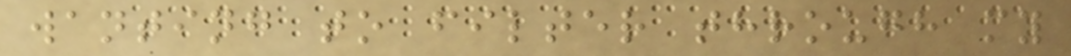wanting to filter through my
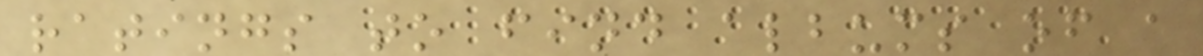ratings to find albums of a
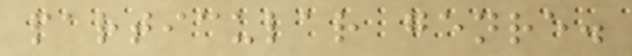particular genre.
